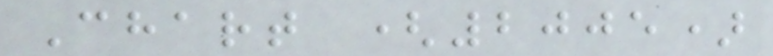Chart (2005)
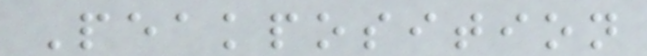Peakposition
